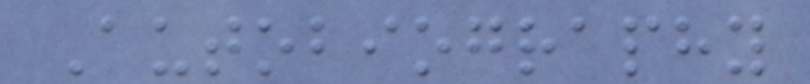Autobiography
